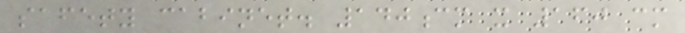safety cabinet. 140cm x 160 cm
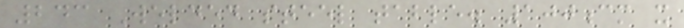243 Welded steel table. 100cm x
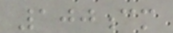100cm
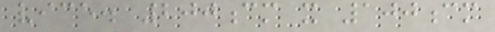vice. 200cm x 100cm
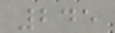245
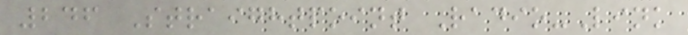246 Straightpoint Radio-Link
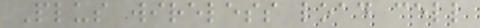Plus wireless load cell
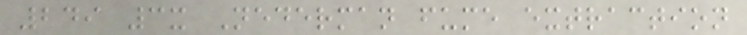249 3x Nederman fume extraction
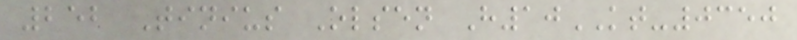252 Tinius Olsen H10KT-0350
